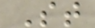St
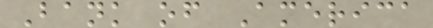Bank of America
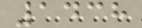1438
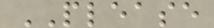PLEASE
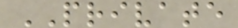PRIVATE
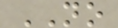NO
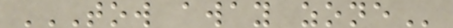TOW AWAY ZONE
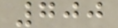700
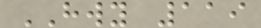HWY 119
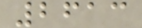2613
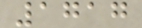1717
